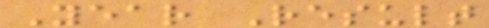Year Result
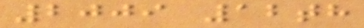2009 12th
